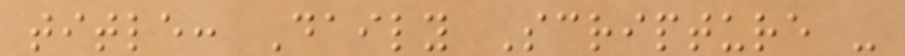title: Daily Scripture -
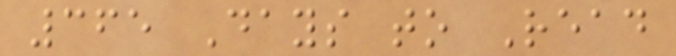365 Days to Read
